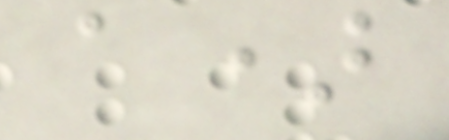a)
